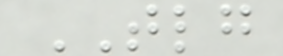TLG
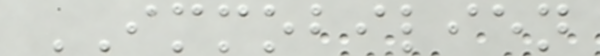IMMOBILIEN
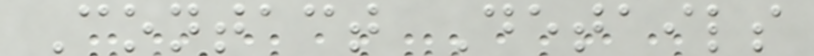Contact Details
